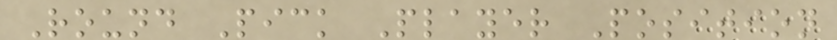Round Pick Player Position
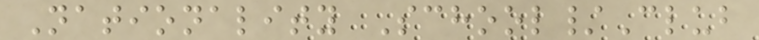Nationality School/Club
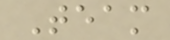Team
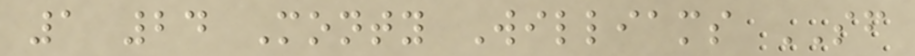1 24 Monty Williams SF
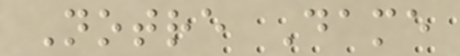Notre Dame
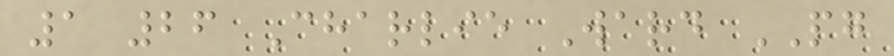1 26 Charlie Ward PG
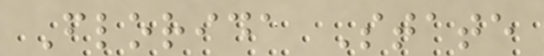Florida State
